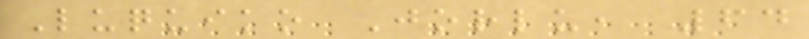Luquiko Jorlu, 64
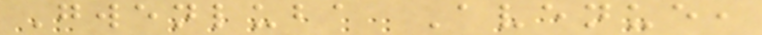Gwenluba Avenue,
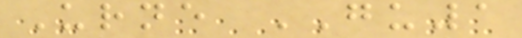Urne GU1
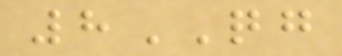8QG
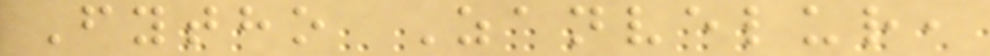Fytho Zanvelur,
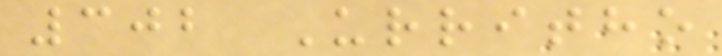302 Urritho
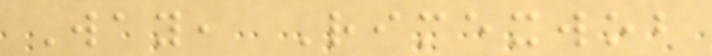Way, Rimexwob
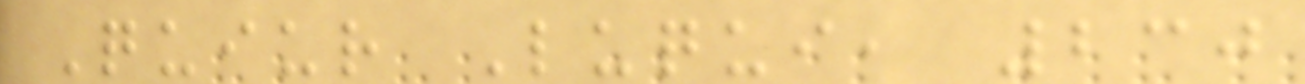Quiur Luqui, 230
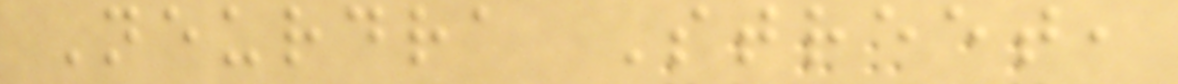Neurdra Street,
